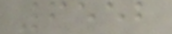6552
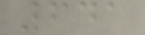641
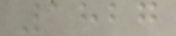1827
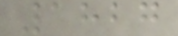1827
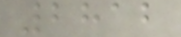2812
